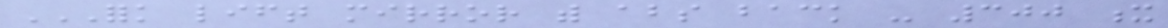FORK LIFT MIRROR WITH ABS BACK - 300 X
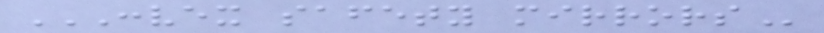CONVEX SAFETY MIRRORS
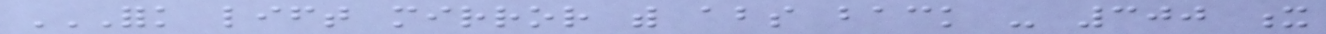FORK LIFT MIRROR WITH ABS BACK - 300 X
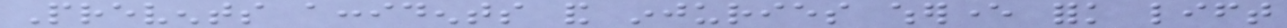Prevents accidents and injuries wherever fork lift
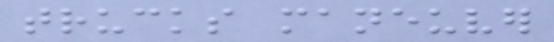trucks maneuver
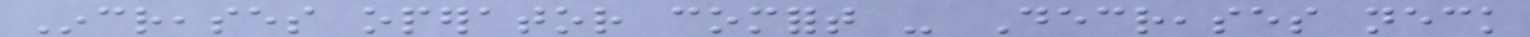Increases operator comfort - Decreases neck
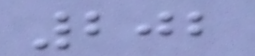202
